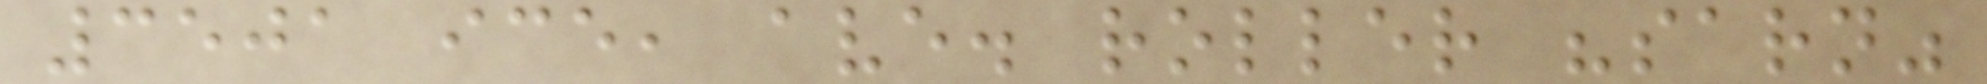3501 ice, ave. roller "sarn"
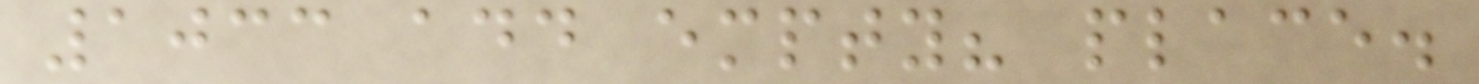1033 add empty? place.
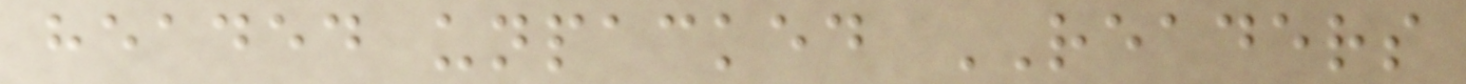headed unpacked READERS
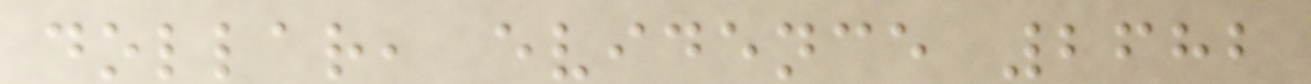dollar, evidence 2682
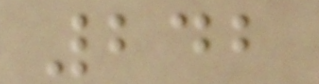242
